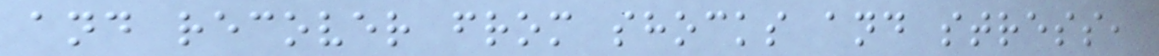and recover from shocks and stress,
